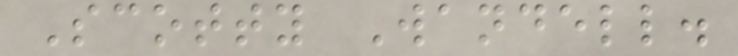Scotty Wandell.
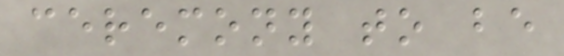ceremony to be
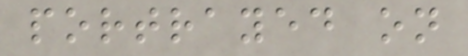portrayed on
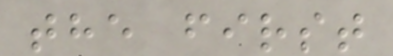the first
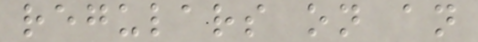regulars on an
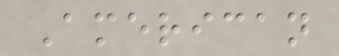American
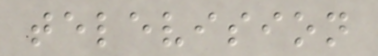television
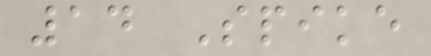14 Spike
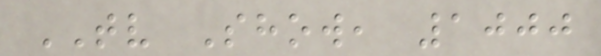TV Show, 1000
